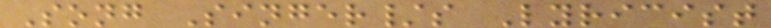Song Singer/s Lyricist
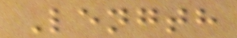Length
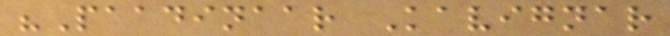"Paadinaar Kavignar
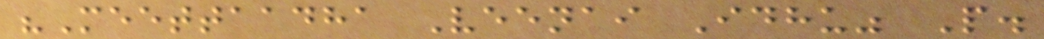"Meettaadha Veenai Idhu" P.
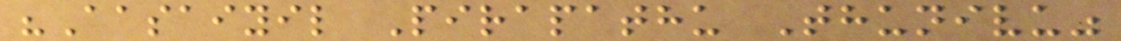"Aasaiyil Pirapathu Thunivu"
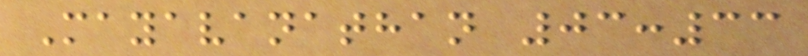Mayavanathan 03:33
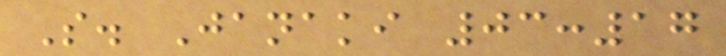S. Janaki 03:17
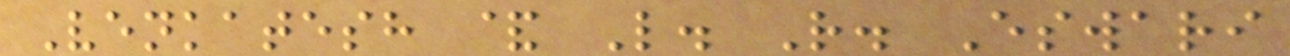Venkatesh & L. R. Eswari
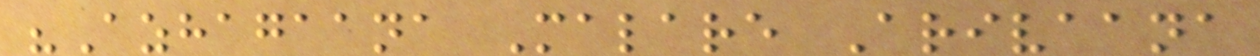"Azhagaana Malare Arivaana
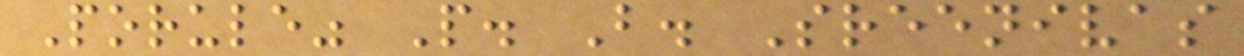Porule" P. B. Sreenivas
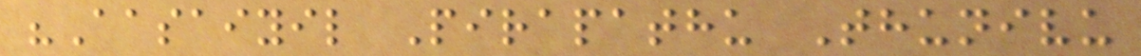"Aasaiyil Pirapathu Thunivu
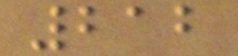212
